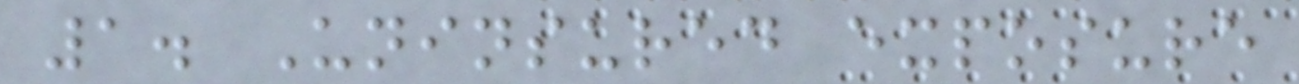1. Uninsured exposure
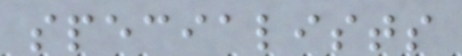specialists
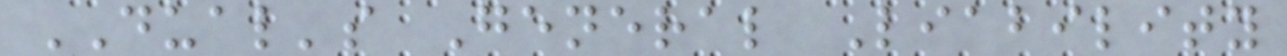DUAL's General Liability
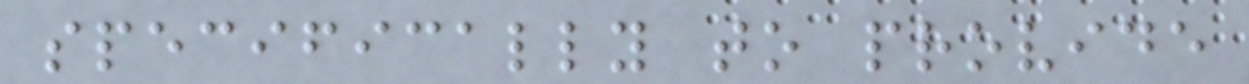specifically to provide
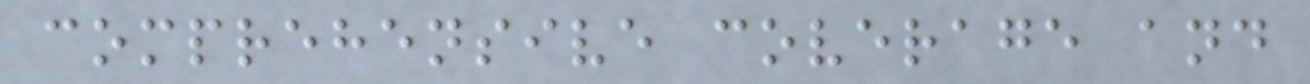comprehensive coverage and
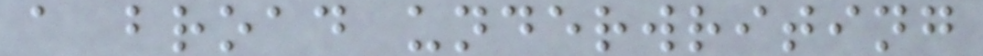a broad underwriting
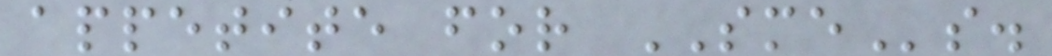appetite for SMEs.
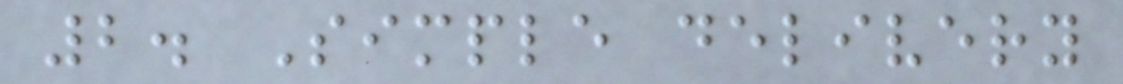2. Simple delivery
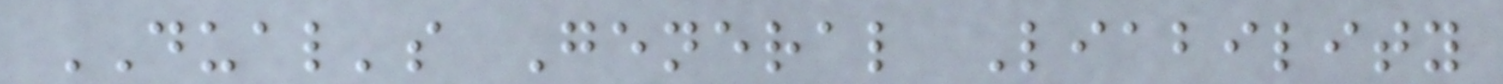DUAL's General Liability
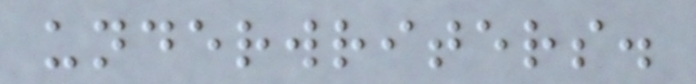underwriters.
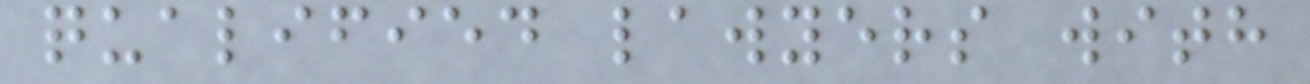qualified lawyers with
